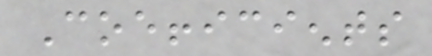Coefficients
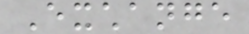Exchange
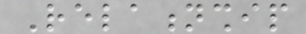Relationship
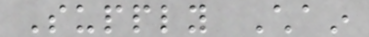Supply Chain
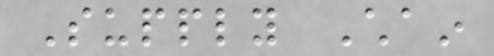Supply Chain
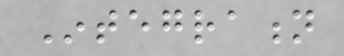Integration
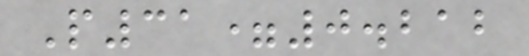P31=0.212
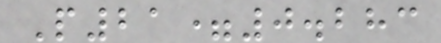P21=0.283
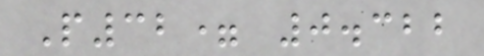P32= 0.322
